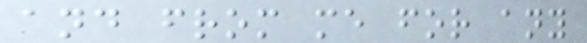and from me for any
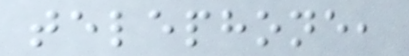telephone,
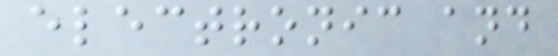electronic and
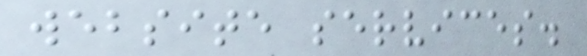website services.
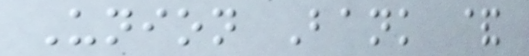Union Bank &
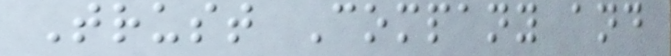Trust Company and
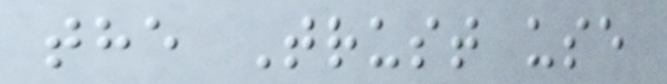the Trust use
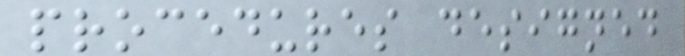procedures designed
